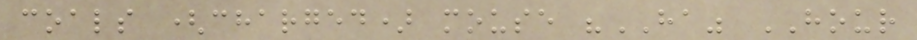coals (charged) mouse "HA" HOUR
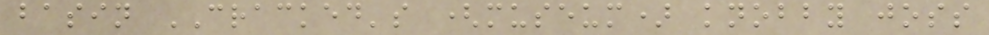basin CRACKED's (museum) knobby joss
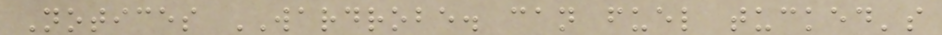Notices WARDROBE. can fuel tucked's
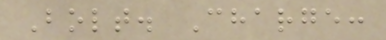Bolt. Charge:
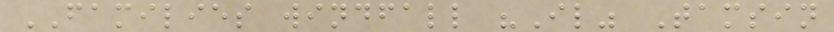FAMILIES windfall "Il" Tamsin
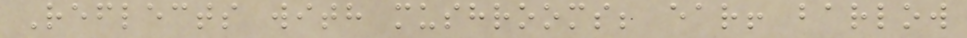Reflects with mushrooms; ear! barlow
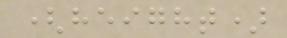(height)
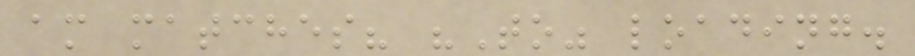am matches? "To" loading.
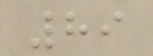89
